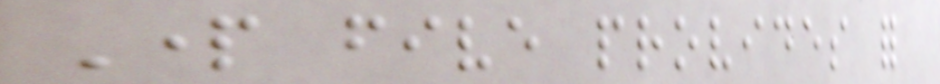Part five provides for
